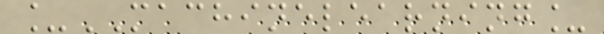_MACHINELEARNING_
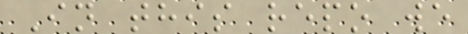In this repo we
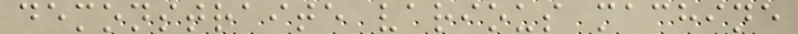demonstraite various machine
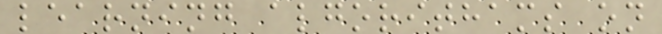learning algorithams on
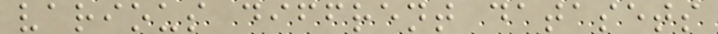various diffrent datasets
